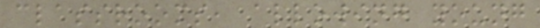classrooms, allowing young
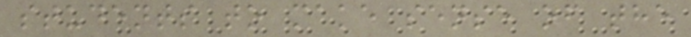students to make sense of the
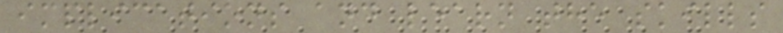implications and learn the skills
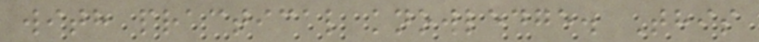with practical knowledge. This
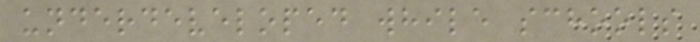underdeveloped while schools
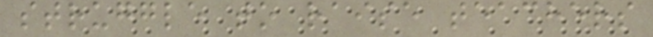struggle to raise teachers
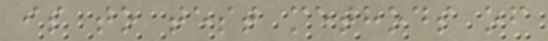is to test methods of
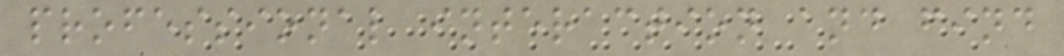professional interaction and find
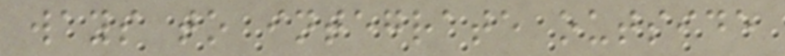ways to integrate outside
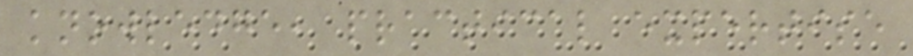knowledge, practical expertise
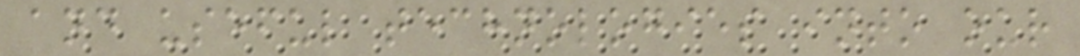and useful technologies into our
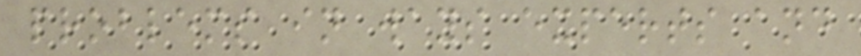problems in ways experts and
